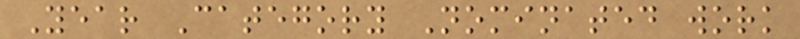Year Category Nominated work
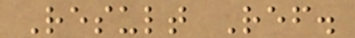Result Ref.
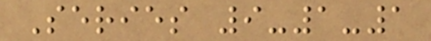Series 9-1-1
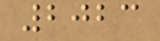2023
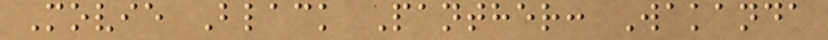Movie Black Panther: Wakanda
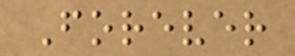Forever
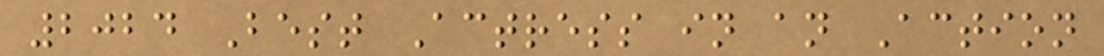2024 Best Actress in an Action
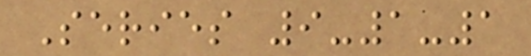Series 9-1-1
